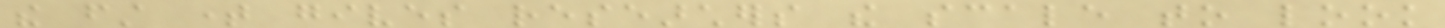the first time gives researchers the scale to look
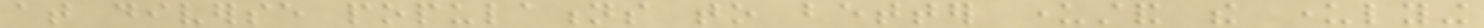at diverse populations to better understand the underlying
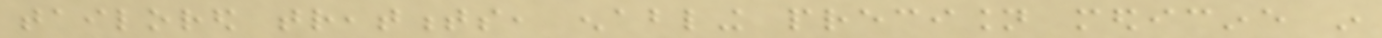tailored treatments, enabling precision medicine in
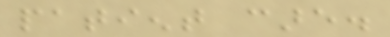patient care.
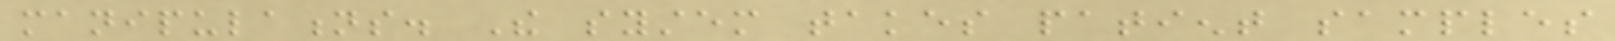manipulations. The system takes patient samples
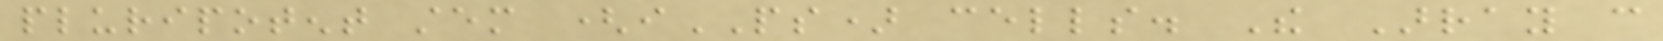pluripotent stem (iPS) cells. The Array can
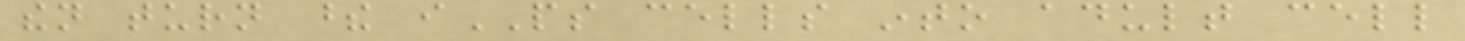then turn these iPS cells into adult cell
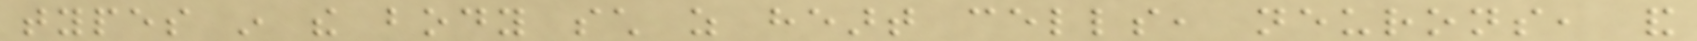types in the body such as heart cells, neurons, and
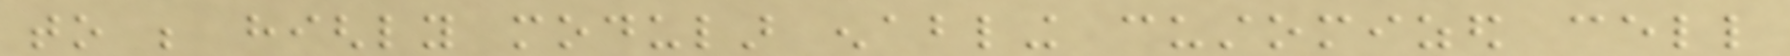to be highly modular enabling customized cell
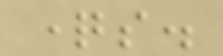questions.
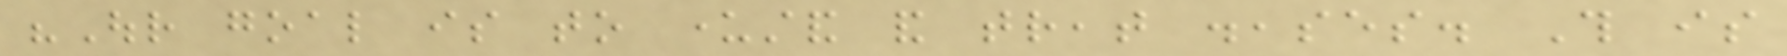"Our goal is to understand and treat diseases. This is
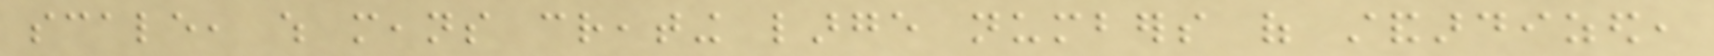scale, which means creating large numbers of standardized,
